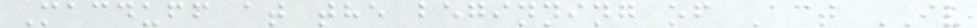Macduff at the beginning of Act IV
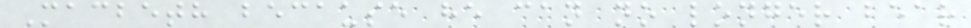Macbeth because he can no longer bear
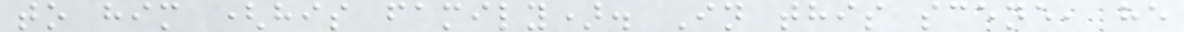to him (his family). In this scene, he
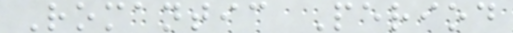Romantic Period
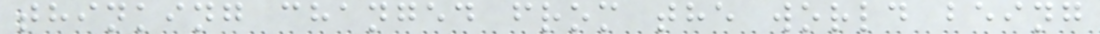thinking changed from the world being
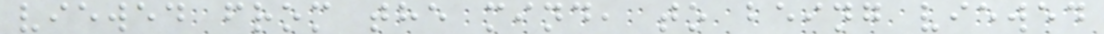viewed from the mind, to being viewed
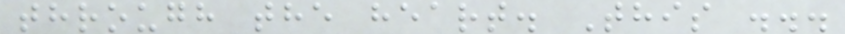through the heart. This ...
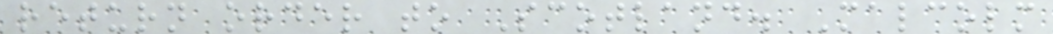return order to Scotland. Malcolm
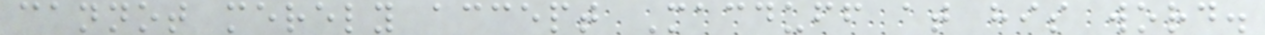cannot merely accept Macduff at his word.
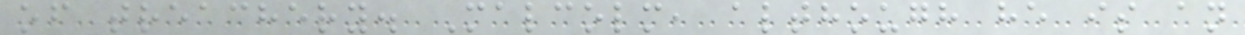of treachery. Malcolm, although he is an
